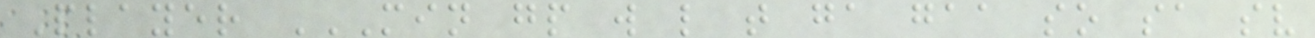Player MIN GP W L T GA GAA SO SA SV
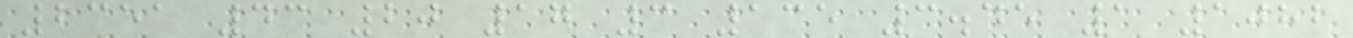2351 43 20 17 3 135 3.45 1 1082
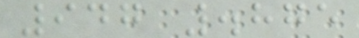947 .875
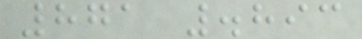871 .893
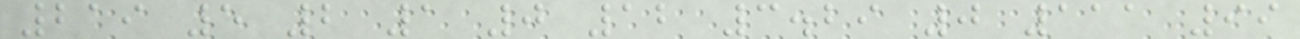219 5 2 1 0 12 3.29 0 111 99
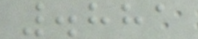.881
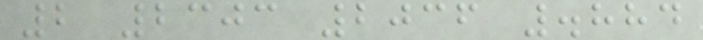2 2303 2036 .884
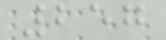257
